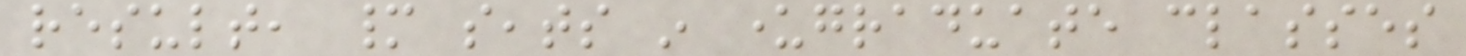result, many seats in undergraduate classes
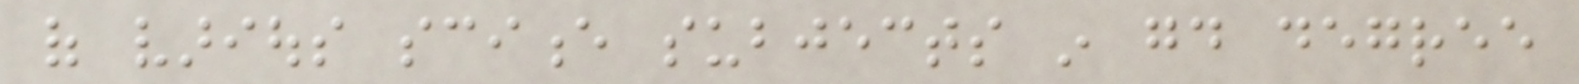of various science subjects in good degree
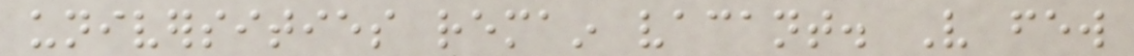universities remain vacant. Very few
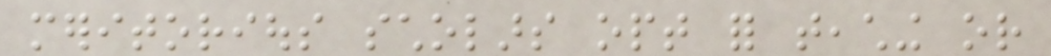meritorious scholars opt for teaching or
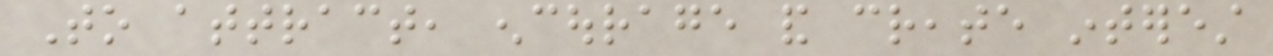To attract, encourage and create interest
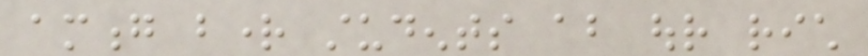among bright students about our rich
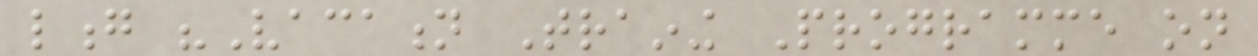long "Vacation Training Programme on
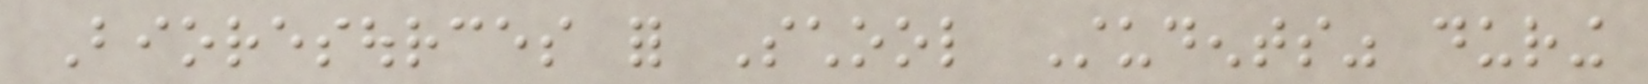Bioresources for School Students" during
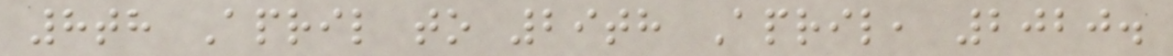8th April to 29th April, 2020.
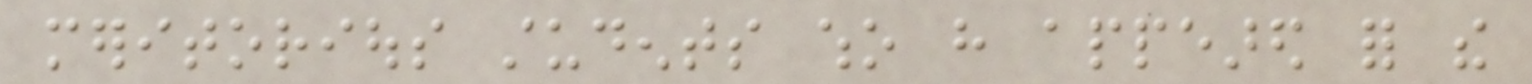meritorious students who have appeared for the
